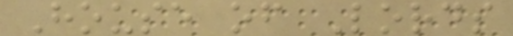House of Lords
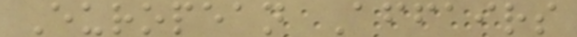European Affairs
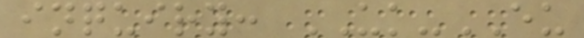inquiry: UK-EU
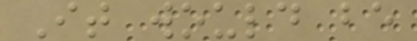It would be
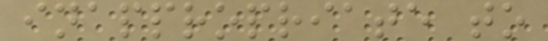inappropriate to
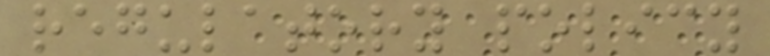regulatory policy
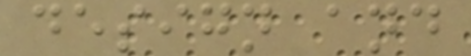design and
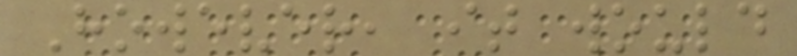However, it would
